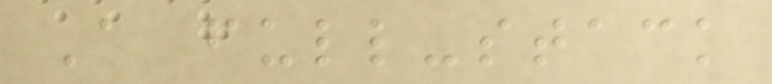A full-stack
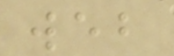web
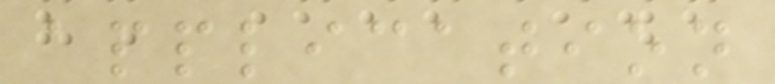application
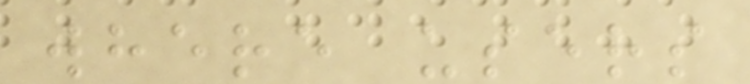where users
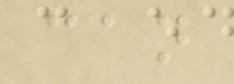can
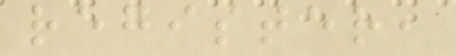register,
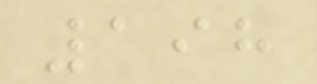198
